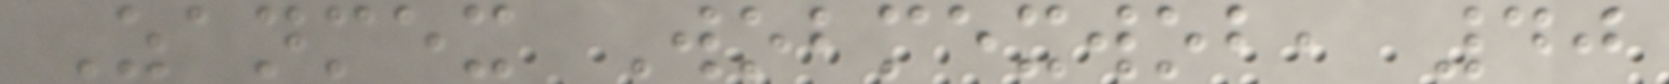Zanmex Wobmexwob, 40
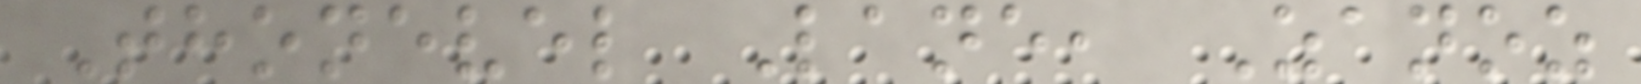Thonevel Lane, Zanoz
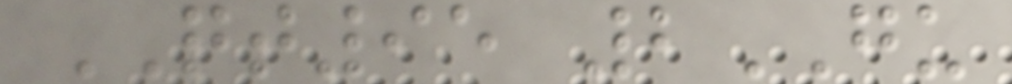QT95 2GU
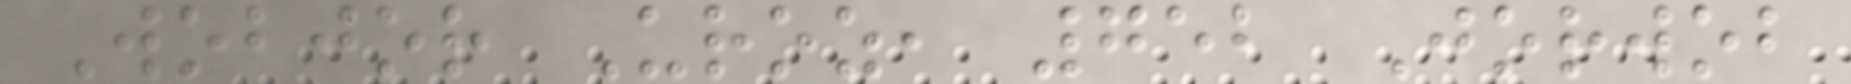Wobjor Uroz, 752 Jorwob
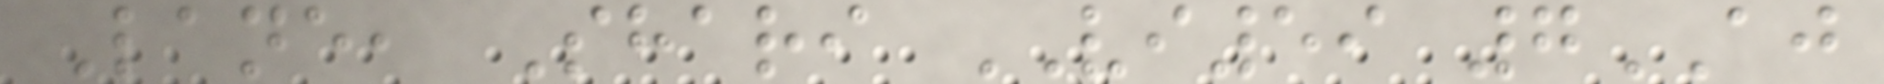Lane, Shari VI59 7AJ
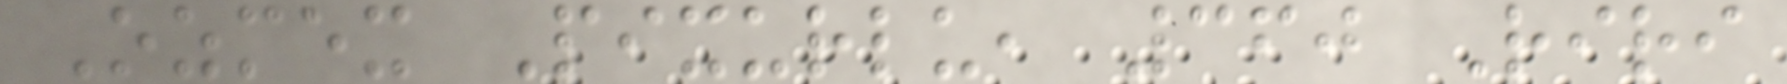Ozmex Pixurlu, 360 Riri
